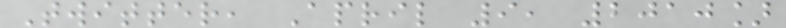Twitter, April 9, 2010]
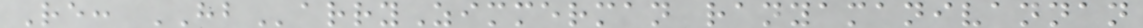Re: HBarryZimmerman ranyamanivannan
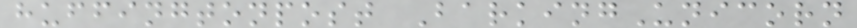huffingtonpost BarkingUnicorn
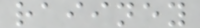raiiney
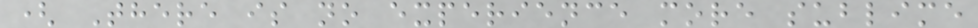( There is no experience more sublime
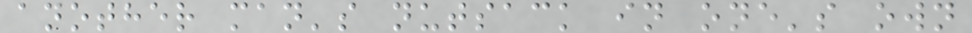another man's nutsack in one's own
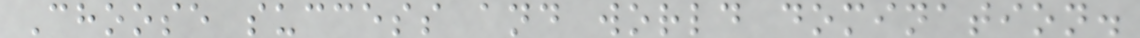Choose success and world domination.
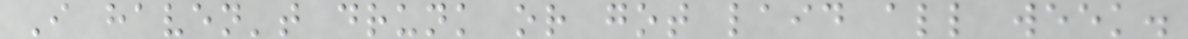I haven't drunk or got laid all week.
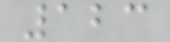123
